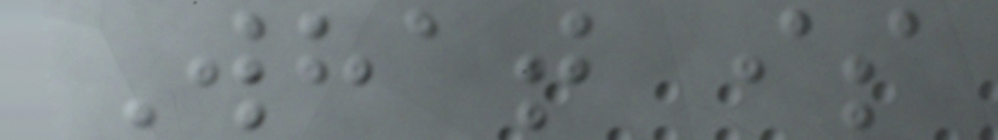What is
